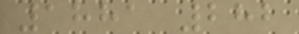1881 282
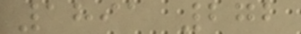1891 272
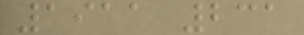1911 231
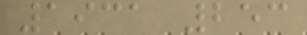1931 253
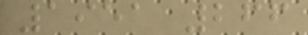1951 266
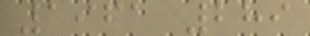1961 289
